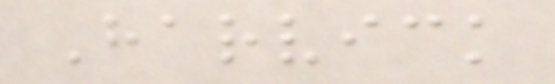Harvick
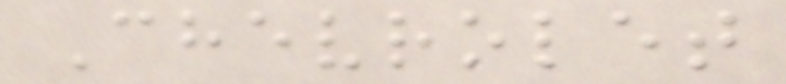Chevrolet
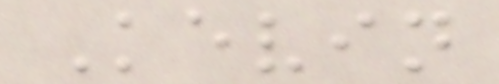Kevin
